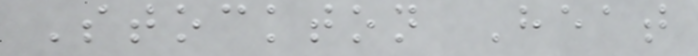Stockton Heat
